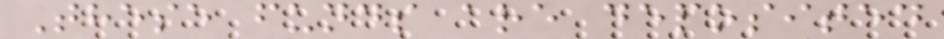These funds are deposited
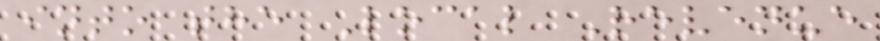into the Local Revenue
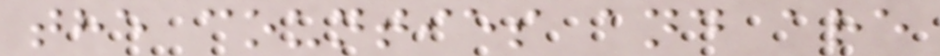the counties and are
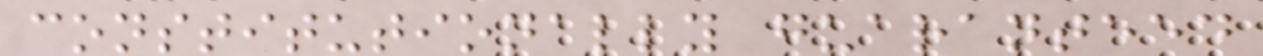constitutionally guaranteed
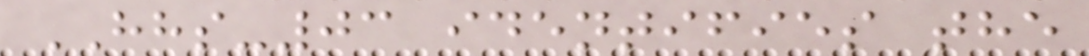HHS-03 identifies the
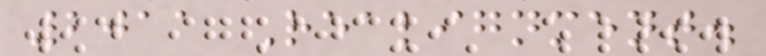2011 Realignment.
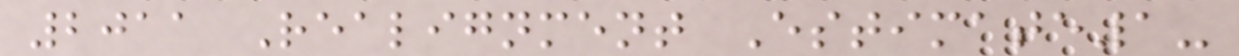2011 Realignment Estimate1-
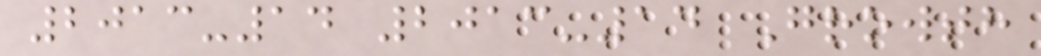2013-14 2013-14 Growth
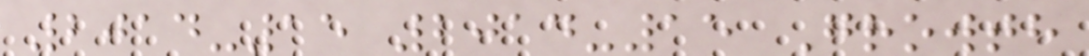2014-15 2014-15 Growth
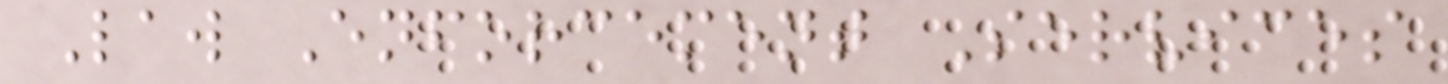Law Enforcement Services
